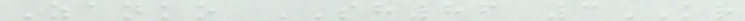Zanko SH86 3KR
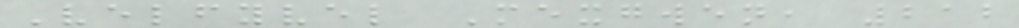Velfyvel Mexgwen, 212
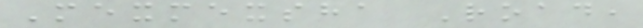Mexmexsha Road,
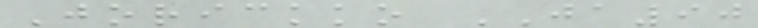Jorickko JA90
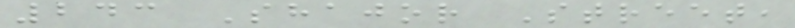243 Shajor Street,
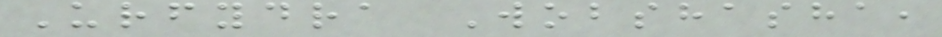Urfydra Wobshasha,
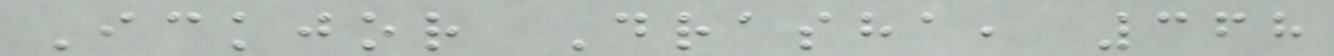Ickjor Drasha, 368
